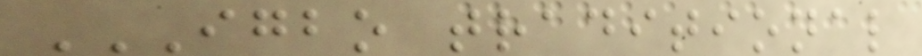IGBO TRADITIONAL
